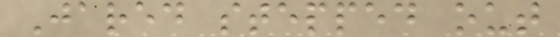Jared stepped out
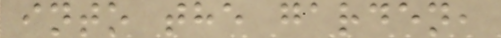into the garden,
